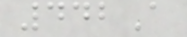442A
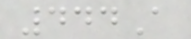444A
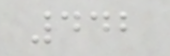442
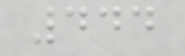444
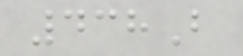438B
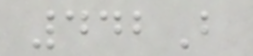442B
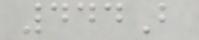444B
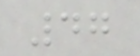47
